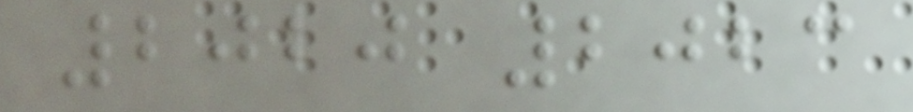2020 2023
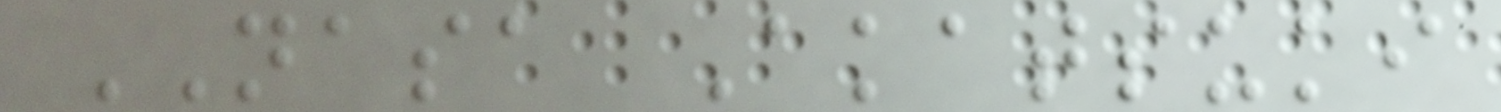NASA Akatsuki
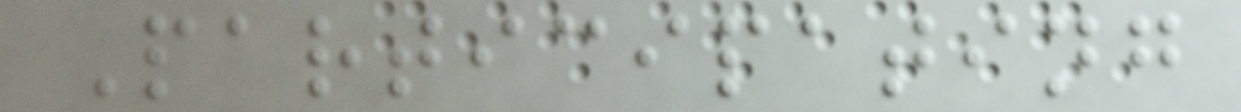Participating
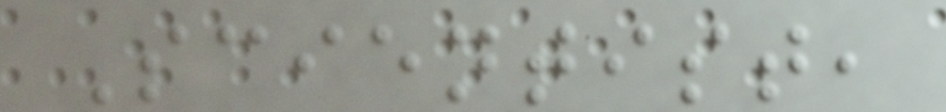Scientist,
